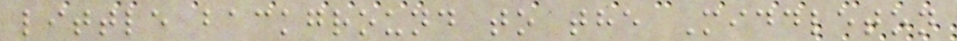little background to the Middleton
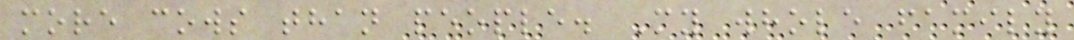more cows than people. My whole family
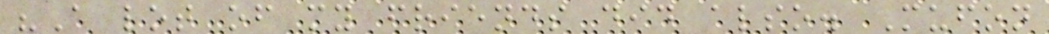"A lot of my friends did also. Mufon
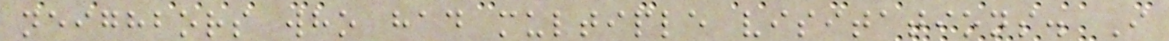neighbors who had multiple visitations. I
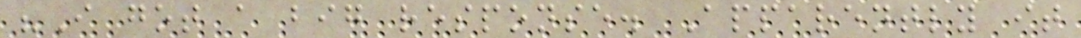"I got a big response. Apparently it
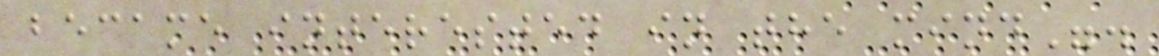became interested in the mind".
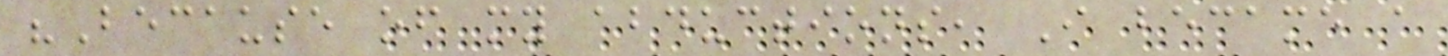"Because of my abductions, I became a
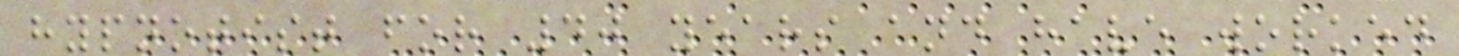hypnotist for 40 years and have worked
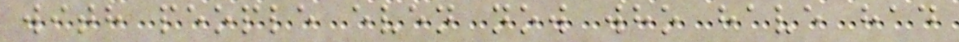with people even now who have had
